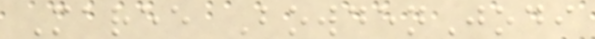Maree BowdenJodi
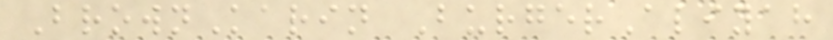BrownKarin BurgerAliyah
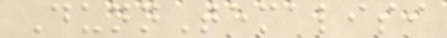DunnTemalisi
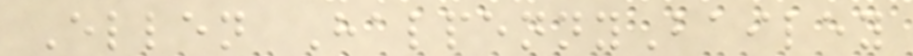Ellen HalpennyBailey
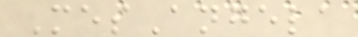MesAngela
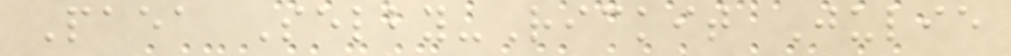Paea Selby-Rickit Julie
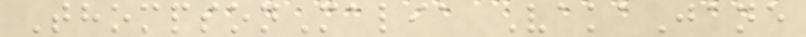ThompsonMalia VakaJane
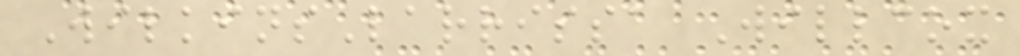WilkinsLarrissa Willcox
